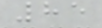85
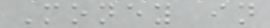Money in
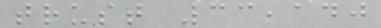trust 33,140
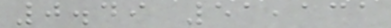0.49 51,131
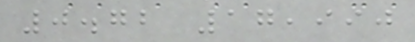0.72 17,990
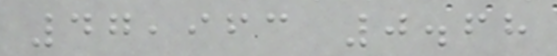47,963 0.68
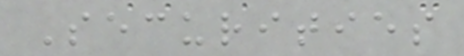Securities
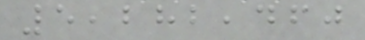5,282,460
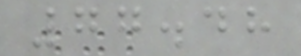77.48
